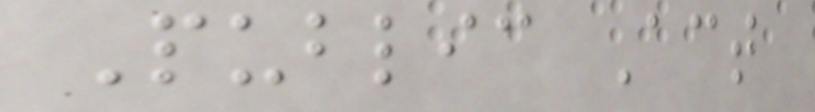Public Act
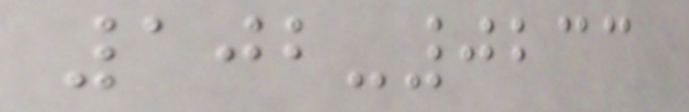102-0233
